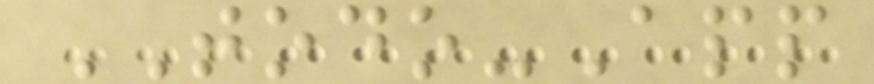TODO-App
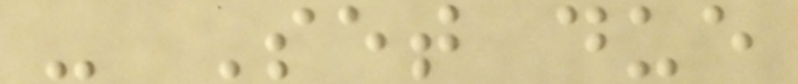- Set due
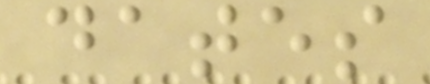dates
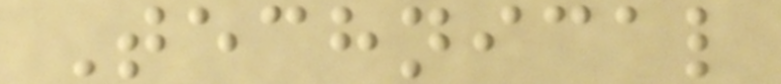Technical
